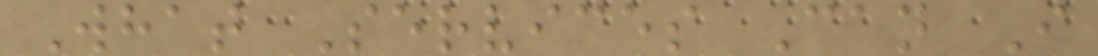What Services Can I
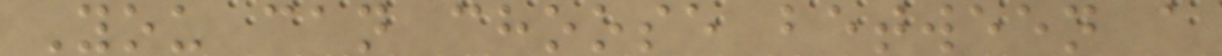You can choose between a
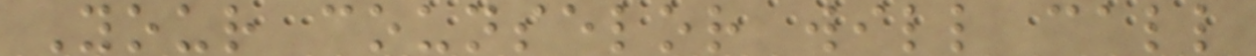Your counselor will call
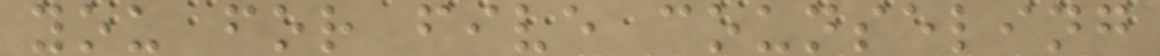you for five counseling
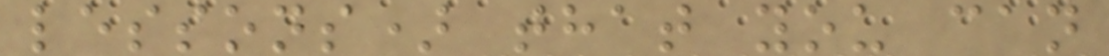lessons) that you can
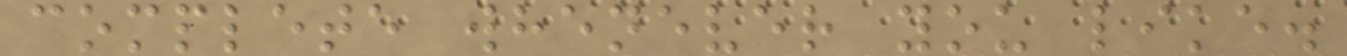complete whenever you like.
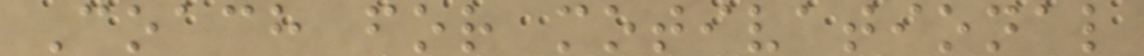Coach for motivational
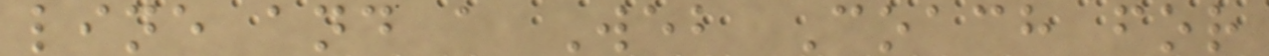line and a Web Coach for
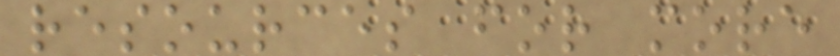resources for more
